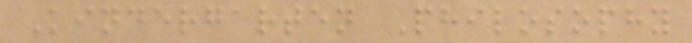Kindergarten Philosophy
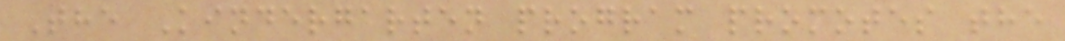The Kindergarten program promotes the
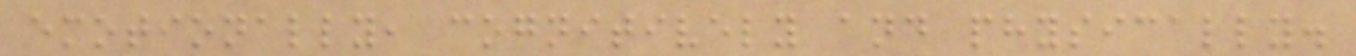emotionally, cognitively and physically.
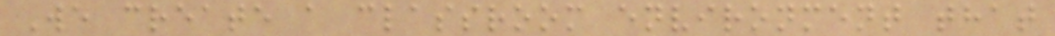We create a classroom environment that
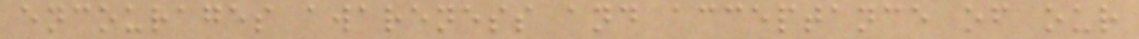encourages awareness and acceptance of our
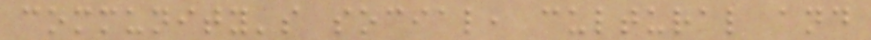community's social, cultural and
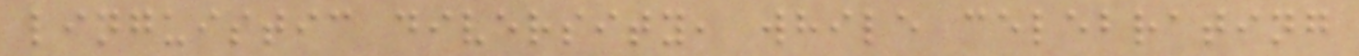linguistic diversity, while celebrating
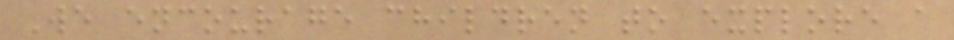We encourage children to explore a
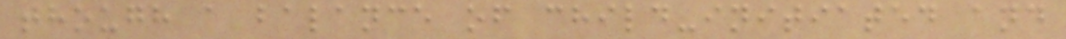though a balance of child-initiated and
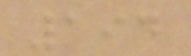194
